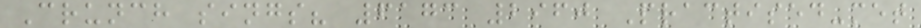Crunch sings? 6173 2960 Practised-met
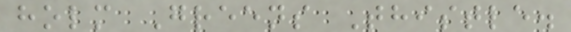holm Greens Thistle.
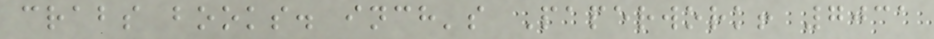crabs books. inch's Paperwork! 7031
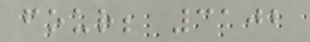four; 3102
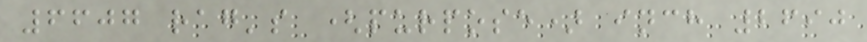6607 rag's (purpose) inch 2690
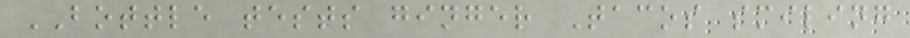BOTTLE tests ginger Tacos smiling
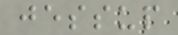jessup
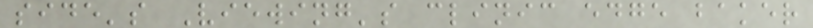side's Viewing's clinic edge baker
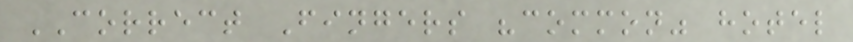CORRECT Fingers "common" hotel
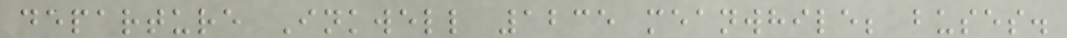departure Inkwell 1235 meanwhile; buses.
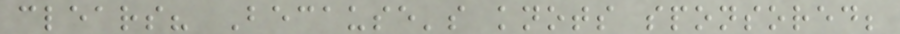clears? Because's knots sponsored;
